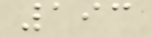193
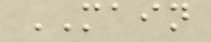MAIN
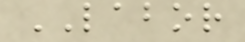LABOR
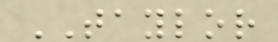TAYLOR
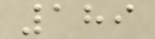189
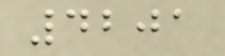4201
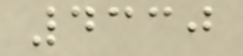4330
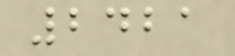2421
